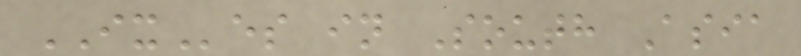IXes in South Asia
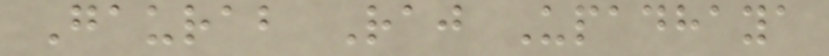Gaurab Raj Upadhaya
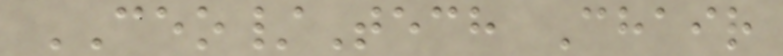CEO/Tech Chair
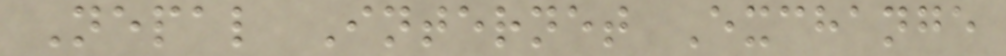Nepal Internet Exchange
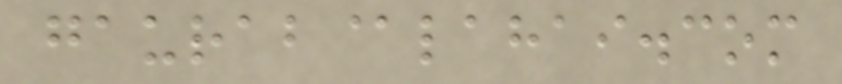gaurab@lahai.com
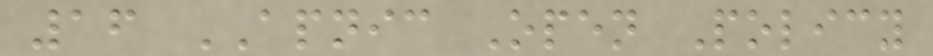16 APNIC Open Policy
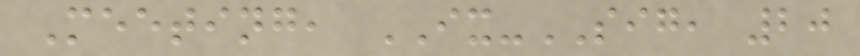Meeting, IX-SIG, 20
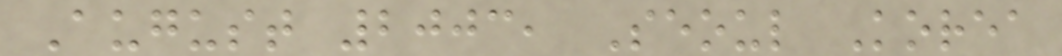August 2003, Seoul Korea
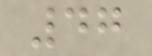47
